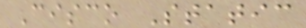Cisco Static
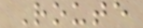Route
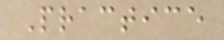Practice
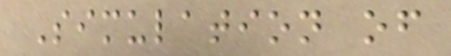Simulation of
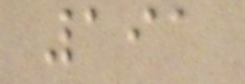191
